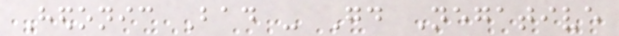Hedonic Bad - Good Negative
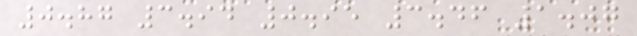0.87 3.94 0.95 3.46 1.07
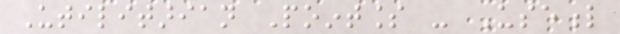Utilitarian Pointless - Useful
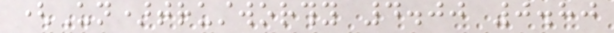(Un)trustworthy 4.00 0.80
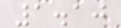1.10
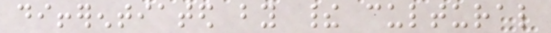differentiated by their cultural
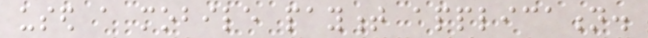used a mobile payment application.
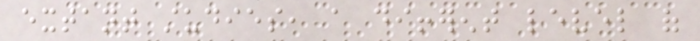extant studies, a different level of
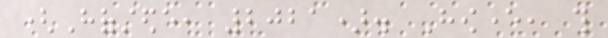(Hofstede, 2021). However, this
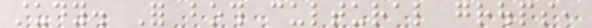study. For both cultural groups,
